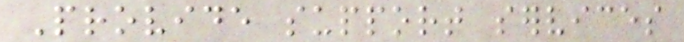Provide support services
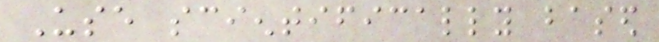Use scientifically based
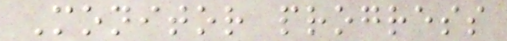Monitor progress
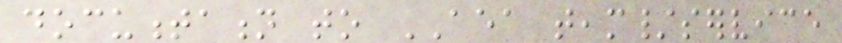documentation to AEA team/service
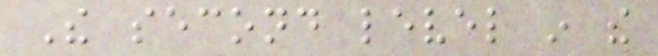The second level in the
